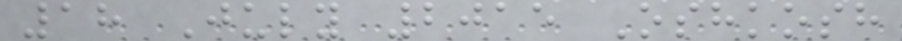18 July 2015 Oshkosh
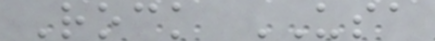Rock USA
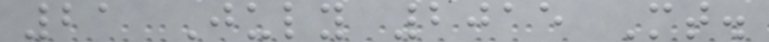21 July 2015 Mt.
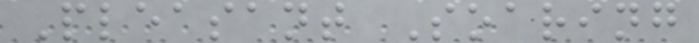Pleasant Soaring
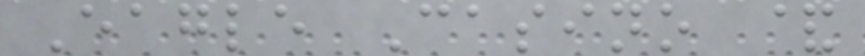Eagle Casino &
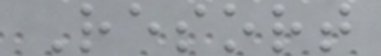Resort
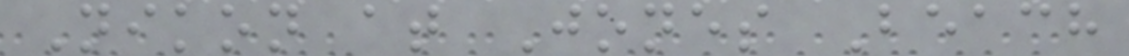Nikon at Jones Beach
